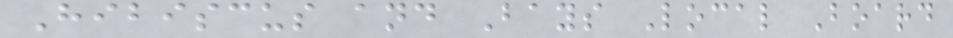Hibiscus and Bays Local Board
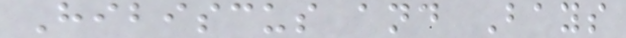Hibiscus and Bays
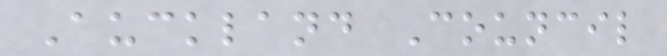Auckland Council
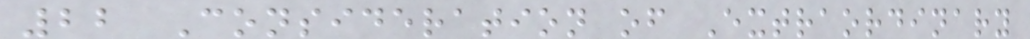22 Consideration of Extraordinary
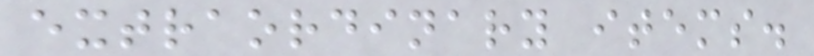extraordinary items.
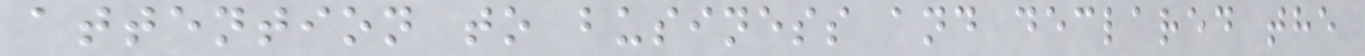attention to business and declared the
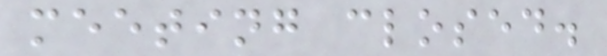meeting closed.
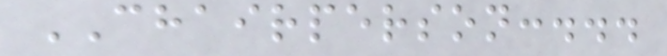CHAIRPERSON:...
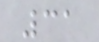31
